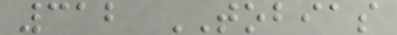312 TOBIAS
